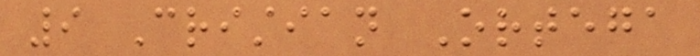9 Cristian Ortega
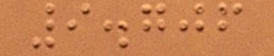9.706
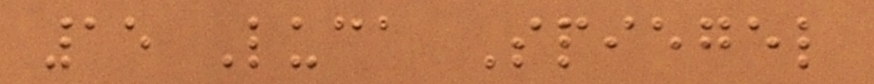15 Luca Spiegel
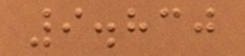9.830
